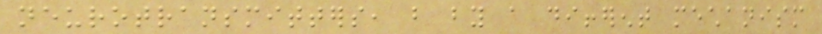neurotransmitters, but by a different mechanism
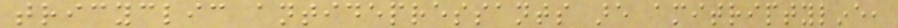tricyclic antidepressants are amitriptyline,
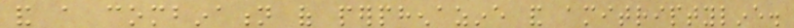and a combination of perphenazine and amitriptyline.
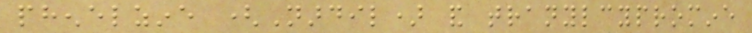phenelzine (Nardil) and tranylcypromine
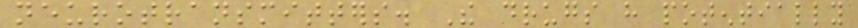neurotransmitters. The drugs have potentially
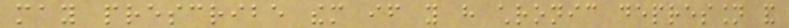may prescribe them if you have chronic depression and
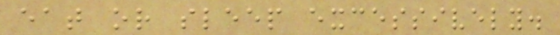eat or sleep excessively.
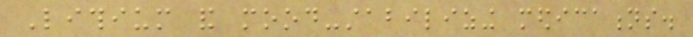Lithium and mood-stabilizing medications.
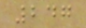247
